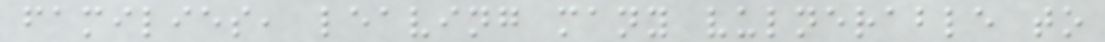families, leaving many vulnerable to
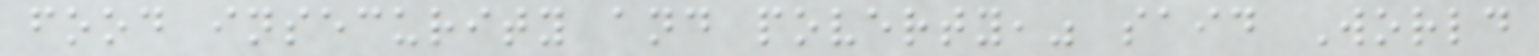food insecurity and poverty," said World
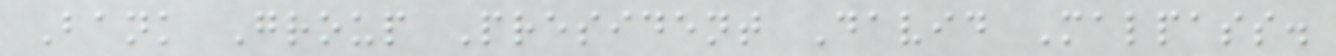Bank Group President David Malpass.
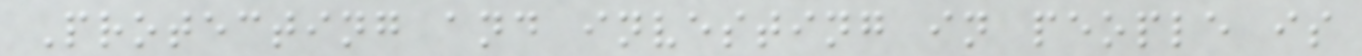Protecting and investing in people is
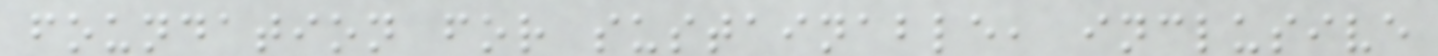foundation for sustainable, inclusive
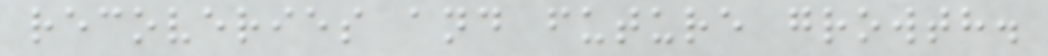recoveries and future growth.
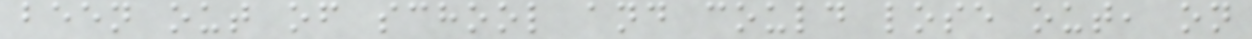been out of school and could lose out, on
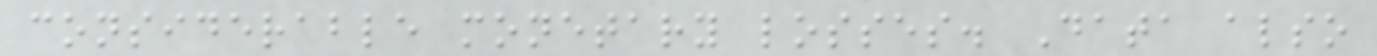considerable monetary losses. Data also
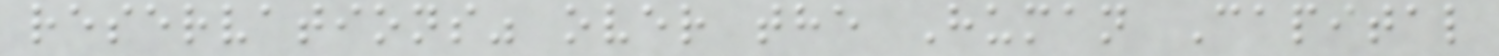reservations" over the Human Capital
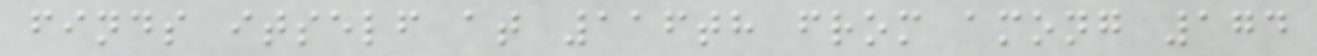finds itself at 116th from among 174
